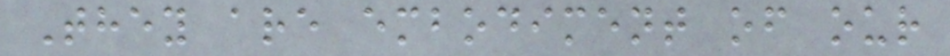They are embodiment of our
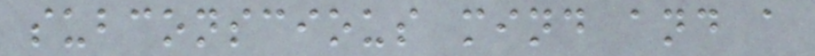subconscious mind and a
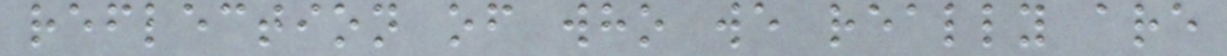reflection of who we really are
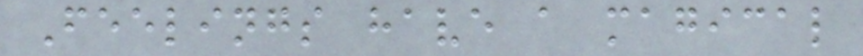Feelings have a magical
